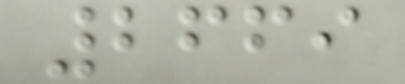2669
